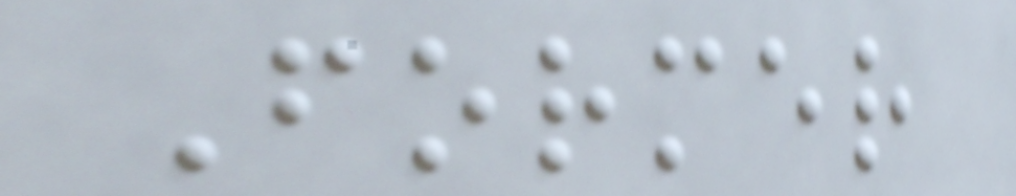Former
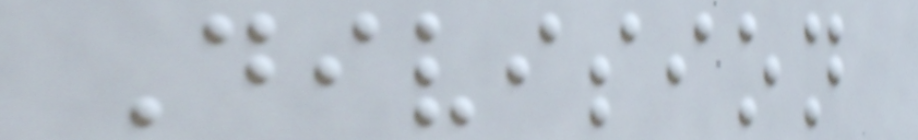Division
